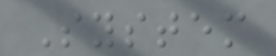System
